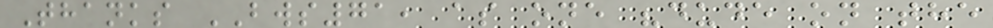Thanks BWS71, as one "dude on the
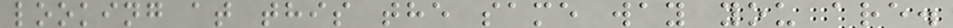looking at this the same way you are.
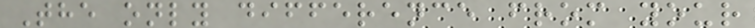The only difference from your
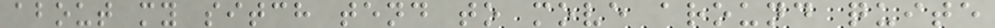about my sitch tend to move around quite
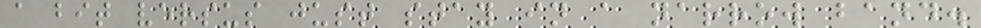a bit versus just stay in a narrow band.
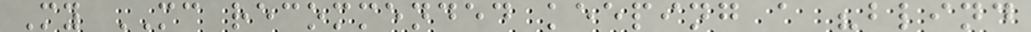My MC recommended keeping a "blind
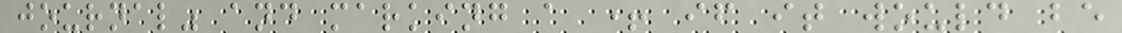journal" and marking a + if it would be
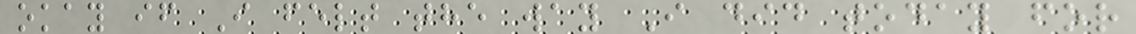okay if I felt the way I did today for
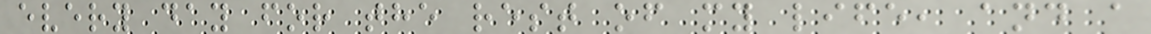every day for the rest of my life, and a
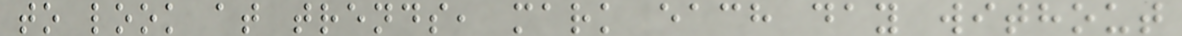to look at trends, mark each day without
